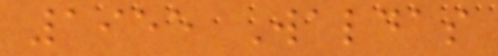1955 Waldas
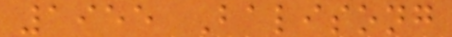1955 Balisong
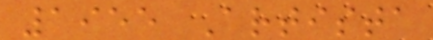1955 Artista
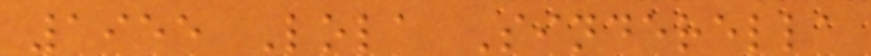1955 Lola Sinderella
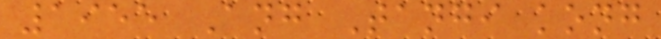1955 Ang Tangi kong
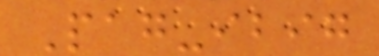Pag-ibig
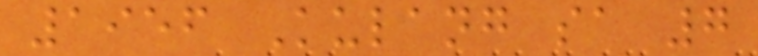1956 Kulang sa 7
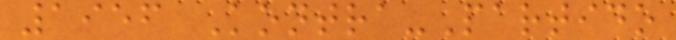1956 Kontra-Partido
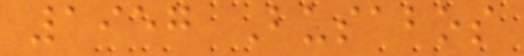1957 Busabos
